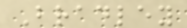Bradley
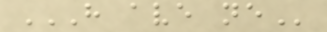H AVE NE
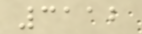3112
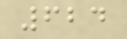624
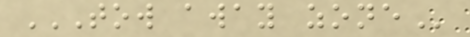TOW AWAY ZONE
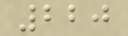220
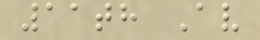11th Av
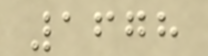1678
